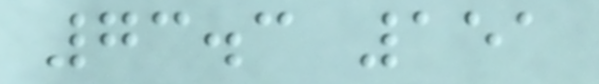73.3 151
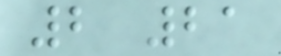2 21
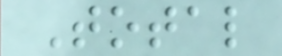Total
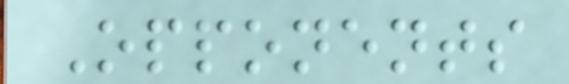Opponents
